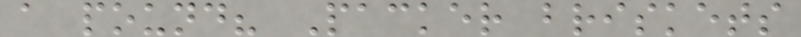a pound? Packer briskets
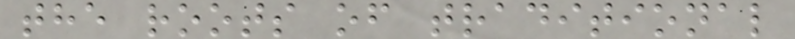the roots of traditional
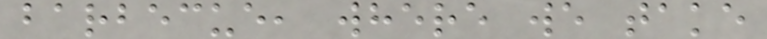barbecue, where we take
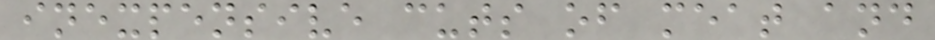inexpensive cuts of meat and
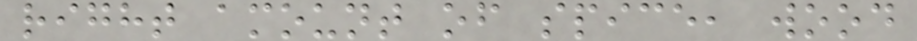right amount of spice, wood
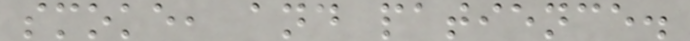smoke, and patience.
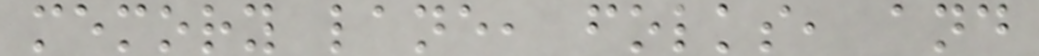memory lane, folks, and
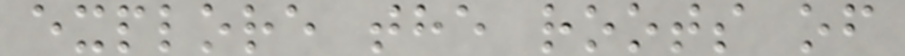explore the roots of
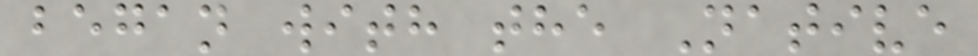began with the Native
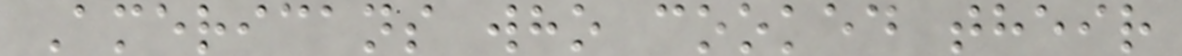Americans who cooked their
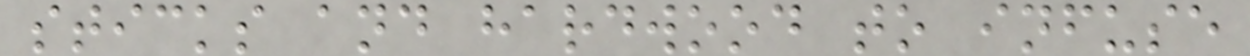sticks and hardwood to infuse
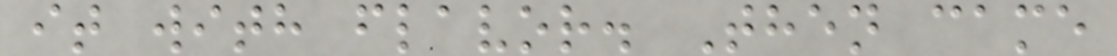it with flavor. Then came
